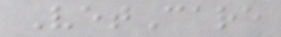VetCare
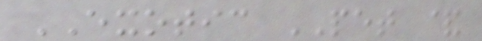EXOTIC PET &
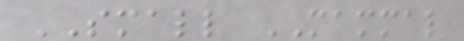SMALL MAMMAL
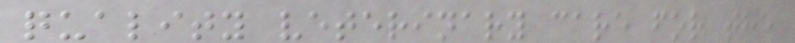quality veterinary care for the
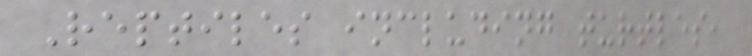Reptiles including turtles,
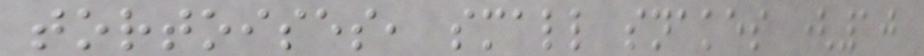tortoises, small snakes (10
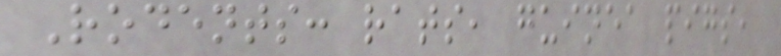Rodents: rats, guinea pigs,
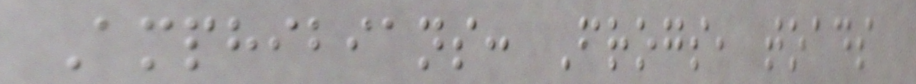Amphibians: Frogs, toads
